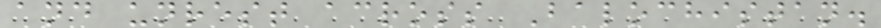and unrest across Balochistan.
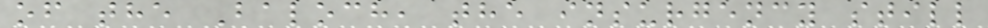of the Baloch, the insurgency still
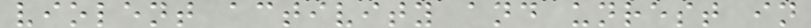violent activity and unrest in
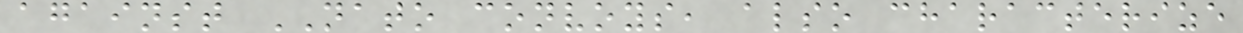against NATO convoys, also characterize
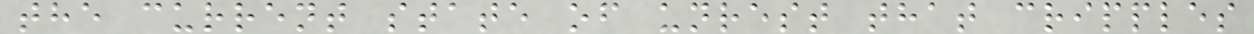the current state of unrest that cripples
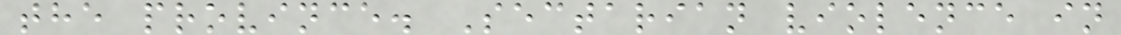the province. Sectarian violence in
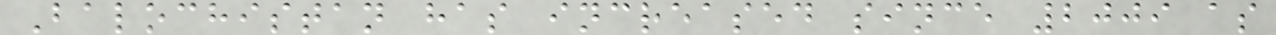Balochistan has increased since 2009 as
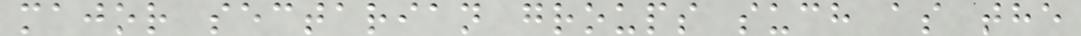major sectarian groups such as the
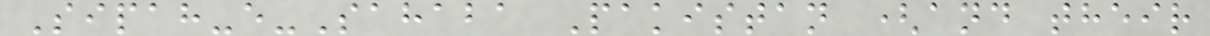Sipah-e-Sahaba Pakistan (and their
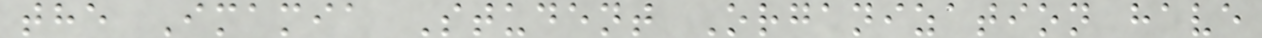the Imamia Student Organization have
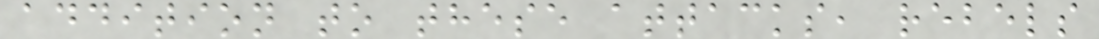addition to these attacks, rebels
